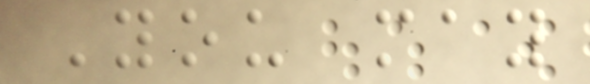You may
